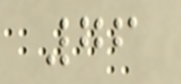76
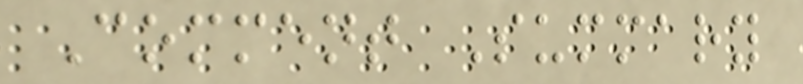Comment Summary
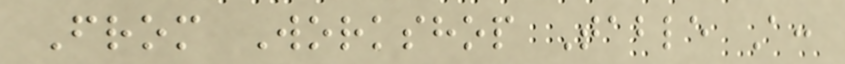From Workshop Table A:
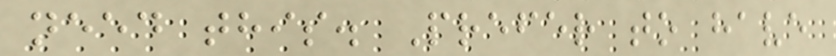need this. Prefer to have
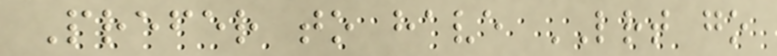Prefer to have LRT go
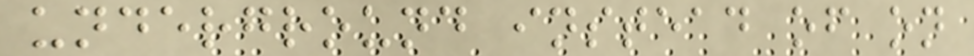underground instead of on
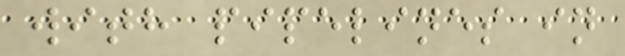with pipelines in
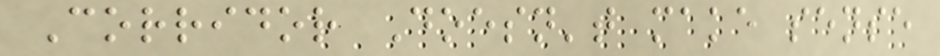Corridor Doesn't make sense
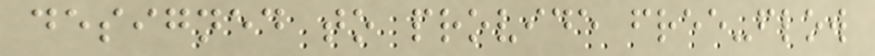designed to provide free-flow
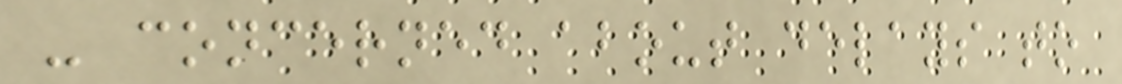- concerned about delays to
